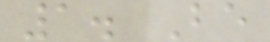1. Be
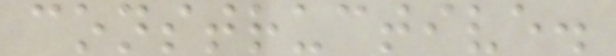constructive.
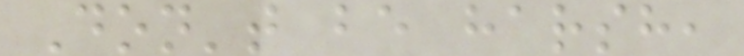Don't be harsh,
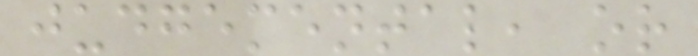judgemental, or
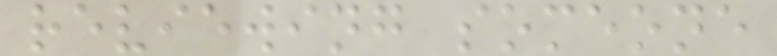reviewing someone
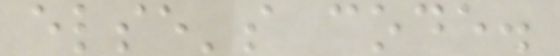else's code.
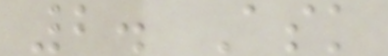2. Ask
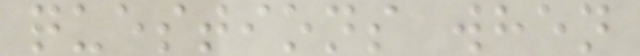questions when
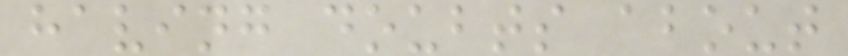having doubts about
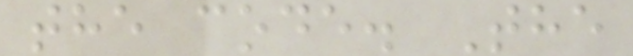the code. The
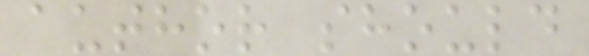author should
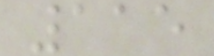115
